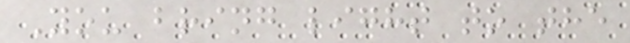You bring light to the
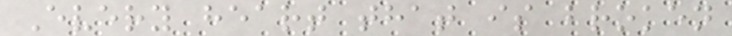Every heart that is broken
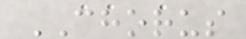CHORUS
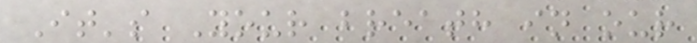It's Your breath in our
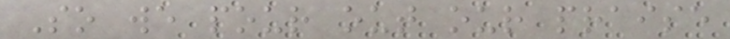So we pour out our praise
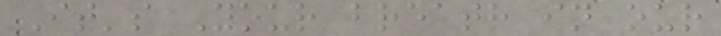It's Your breath in our
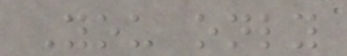You only
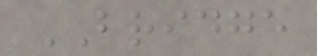BRIDGE
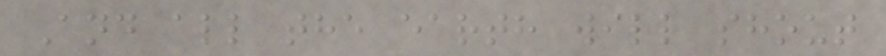And all the earth will shout
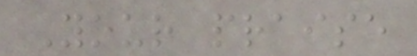Your praise
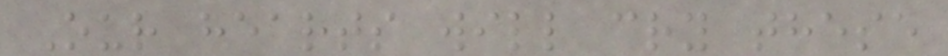Our hearts will cry these
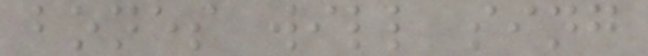bones will sing
